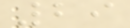29
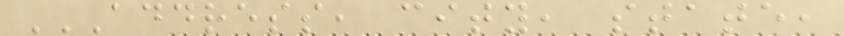ADDRESS, CITY, STATE,
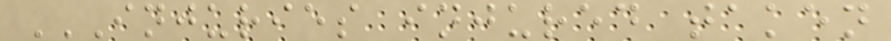INJURIES INJURED TAKEN
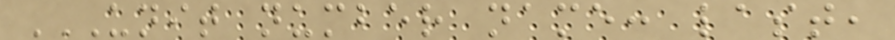UNIT NUMBER NAME: LAST,
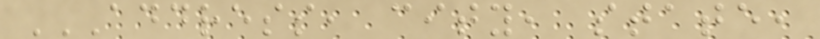ADDRESS, CITY, STATE,
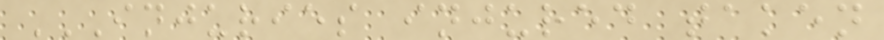INJURIES INJURED TAKEN
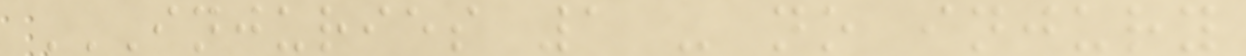INJURIES 1 - NO INJURY
